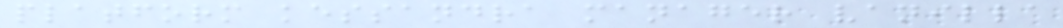platform kessandra manager vanilla
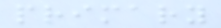primary
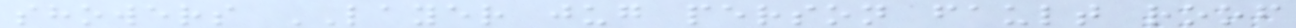showers LAYER jug person fault roof
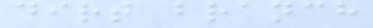dirt branch
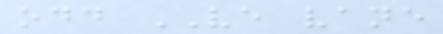odd VE vane
